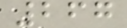267
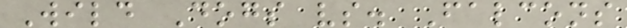Wild Dogs vs. Falcons
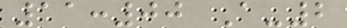11:00 A-2
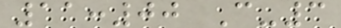11:00 C-3
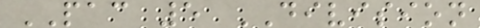PAC 5 DIVISION
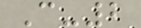C-2
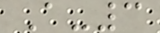A-3
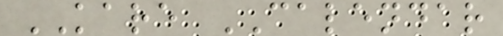KARE CALENDAR
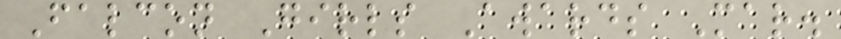Falcon Girls Awards Mar.
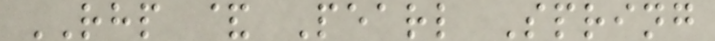RHP & Pearl Spring
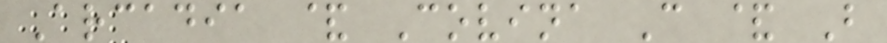Arcadia & Covina C & B
